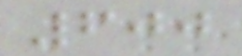600
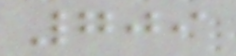709
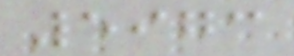5973
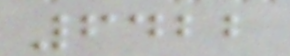6422
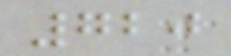720
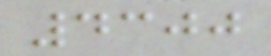4300
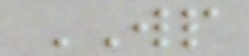WP
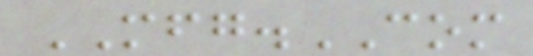MFG.COM
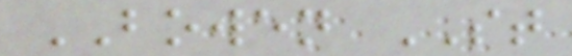BOWEN ST
